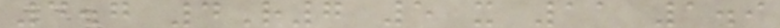4.7 4R7 5 x 11 1.9
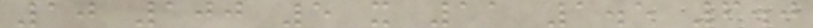10 100 5 x 11 1.5 6.0
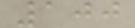100
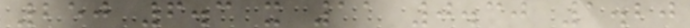250 6.3 x 11 0.30 1.20
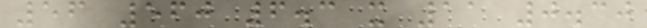56 560 6.3 x 11 0.30
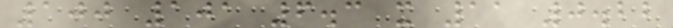100 101 6.3 x 11 0.22
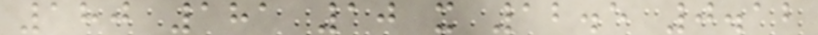180 181 10 x 12.5 0.12
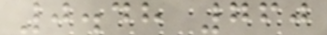0.48 760
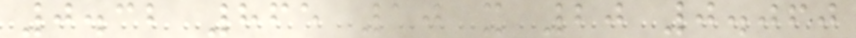0.32 865 10 x 20 0.060
